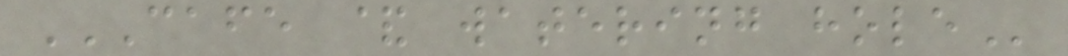CAFE & WATERING HOLE
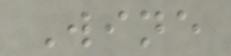Wine
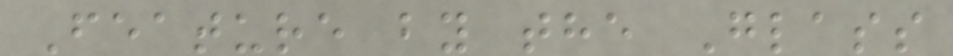Feature by the Glass
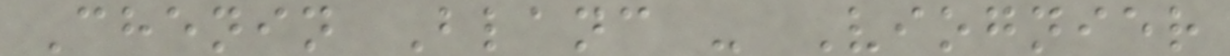Chenin Blanc - Viognier
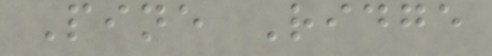Pine Ridge
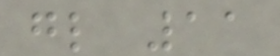gl 11
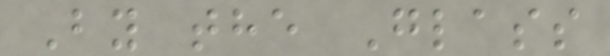By the Glass
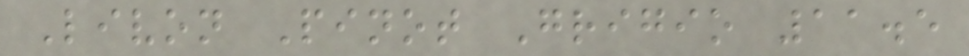Livon Pinot Grigio 11.5
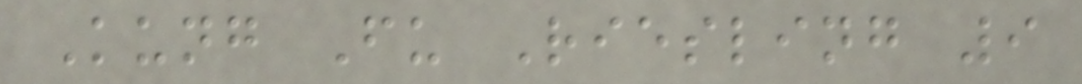Kung Fu Riesling 9
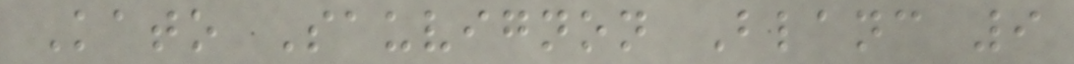Kato Sauvignon Blanc 9
